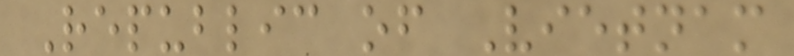Republic of Vietnam
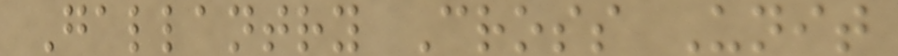Gallantry Cross Unit
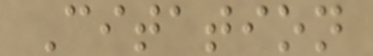Citation
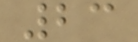23
